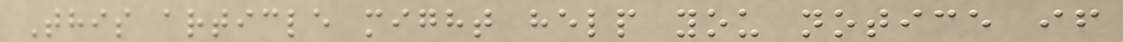This article might help you notice if
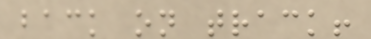back on track!
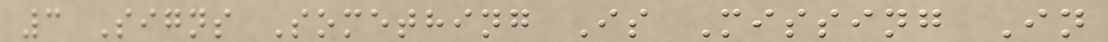3 Signs Something Is Missing In
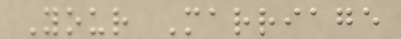Your Marriage
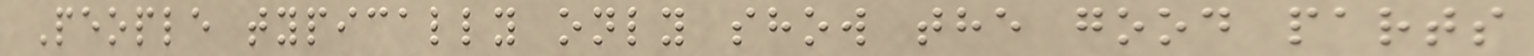People typically only show the good parts
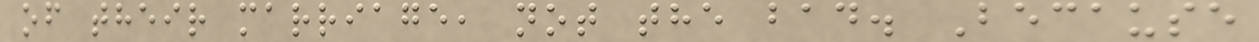of their marriage, not the bad. Because
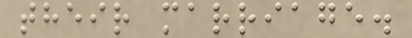their marriage.
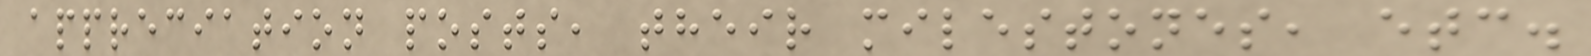appreciation posts, their milestones, etc.
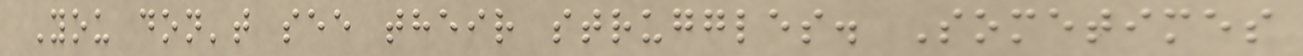You don't see their struggles. Sometimes
